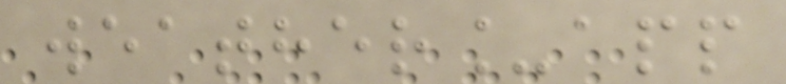weather_app
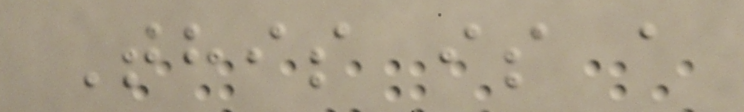This is a
